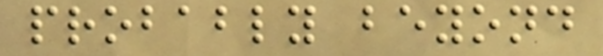probably beyond
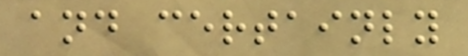and certainly
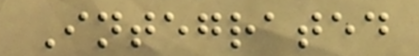Integrated
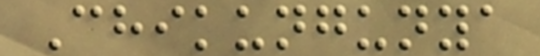Chikungunya
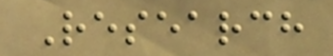Research
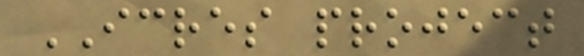ICRES project
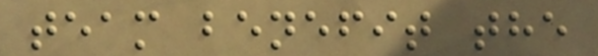team benefit the
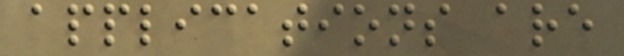applications are
